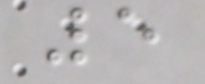5
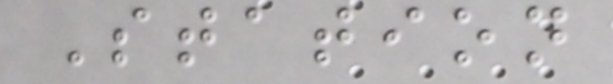Station
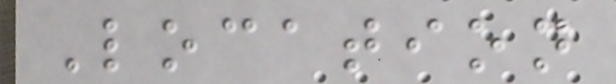Location
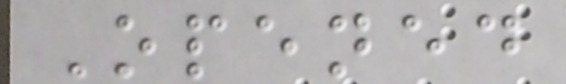Opened
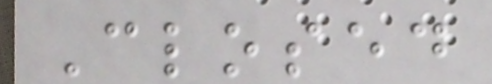Closed
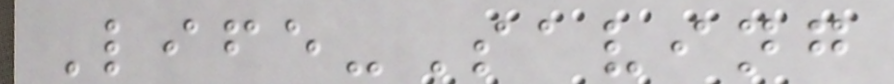Life-Saving
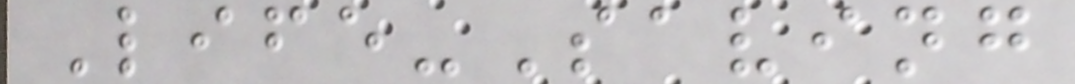Life-Saving
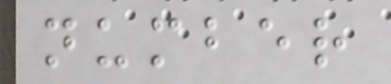number
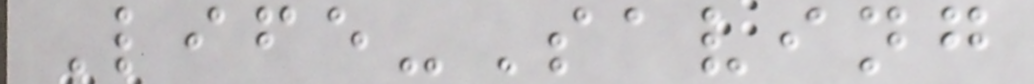Life-Saving
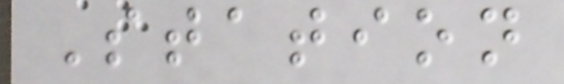Station
